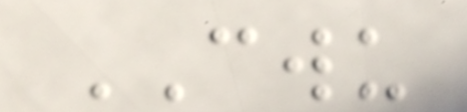CWU
